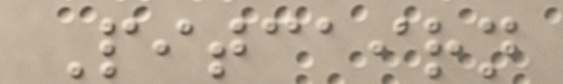Pitcairn
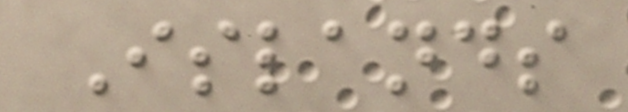Islands
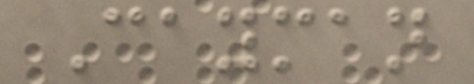Cayman
